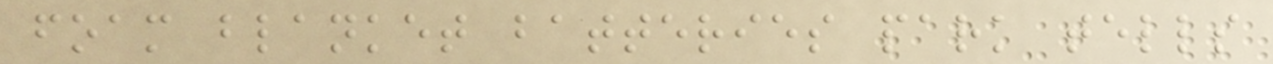foam blanket batteries park tells
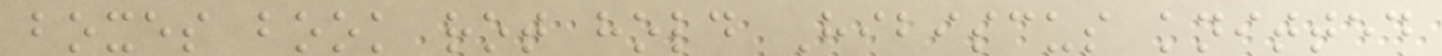boxes book rot hold Hibiscus knitted
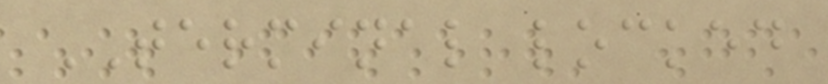TERMINAL locked
